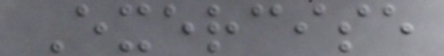Exercise
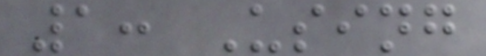1: Using
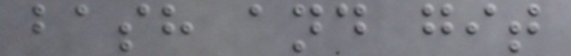bash and git
